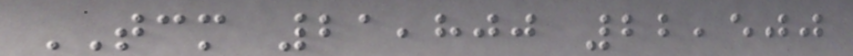TCM 21,800 22,500
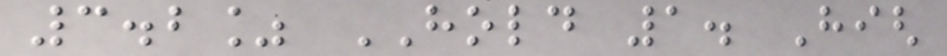3.2% HOLD 1. High
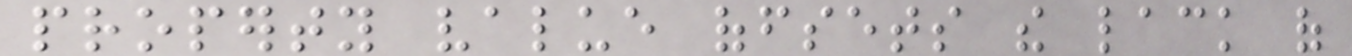property value offsets the lack of
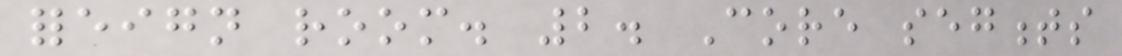foreign room. 2. Core segments
